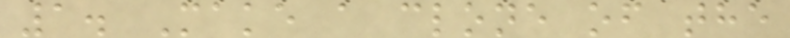1. Make a clone of the
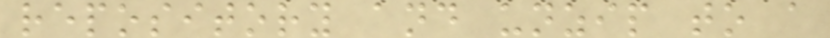repository and unzip to a
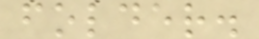folder.
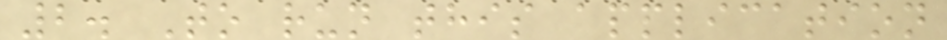2. To run this application
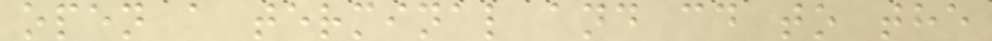open a terminal and cd to the
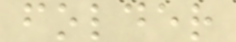folder
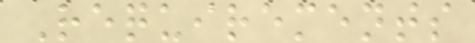Requirements
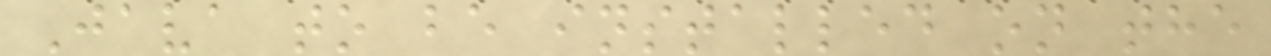Java to be installed on the
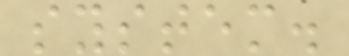system.
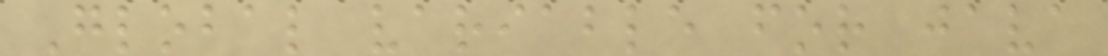Global variable for java
